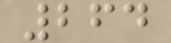264
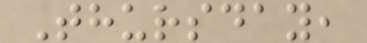Thursday,
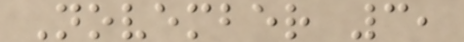November 3,
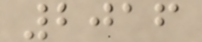2016
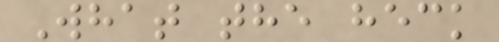What the heck
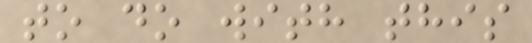to do with this
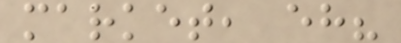market, eh?
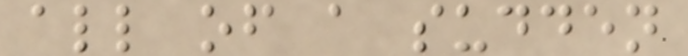all of a sudden
